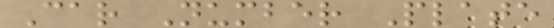Car Number Plate
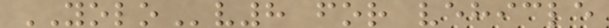YOLOv8 for vehicle
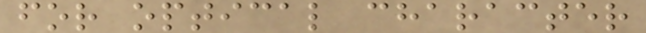for optical character
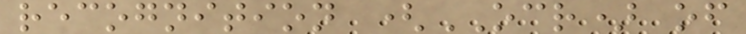recognition (OCR) of
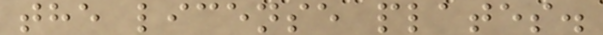the license plates.
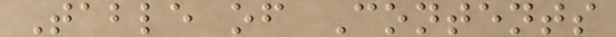Table of Contents
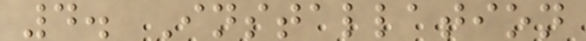4. Installation
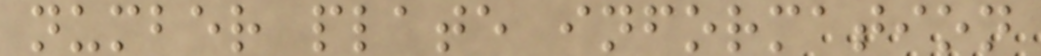number plate information
